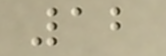12
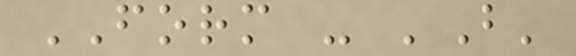FORM - 'B'
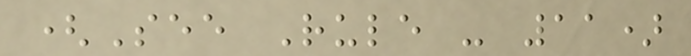(See Rule - 11)
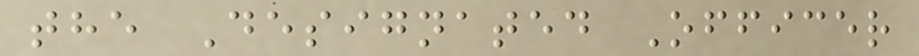the Designated Officer
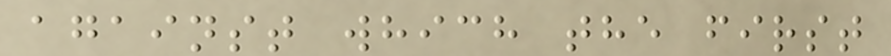against which the first
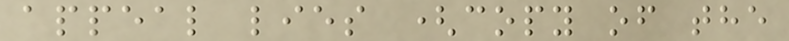appeal lies (copy of the
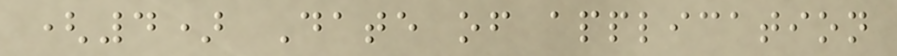(4) Date of application
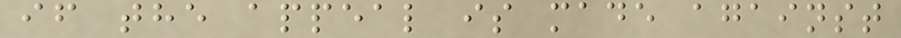if the appeal is made against
